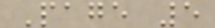Page 5
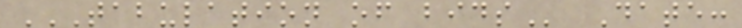TABULATION OF BIDS Date:
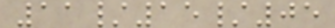11/15/05
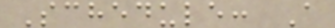Schedule: A
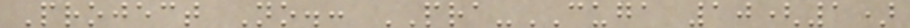Project No.: PRA-CUGA 10(1)
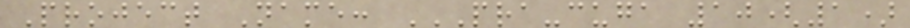Project Name: PRA-CUGA 10(1)
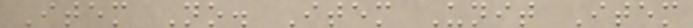Item No. Item Unit Item
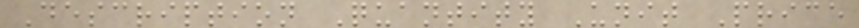Description Quantity Unit Price
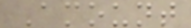Amount
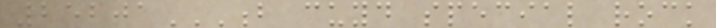25201B CUYD SPECIAL ROCK
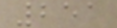251
